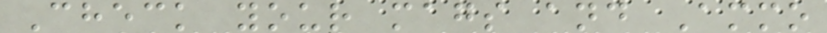Check your mags and Ammo
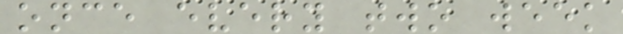once every two week
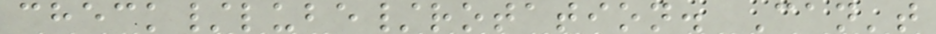check/lube/rotation. Can't
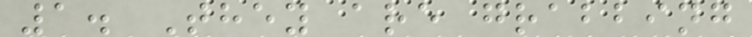1. They are grabbing
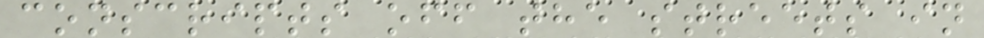conscripts off the streets in
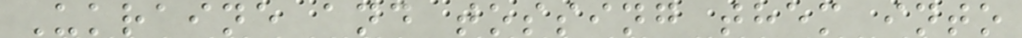Ukraine and tossing them into
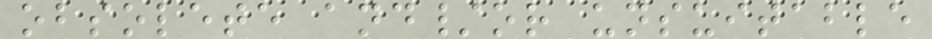obsolete and/or unsuitable
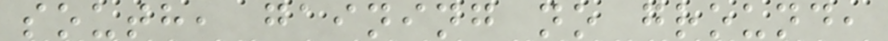south, gaining no ground,
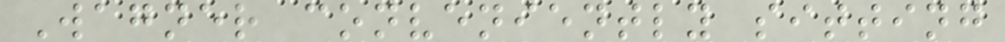Wagner conveniently sitting
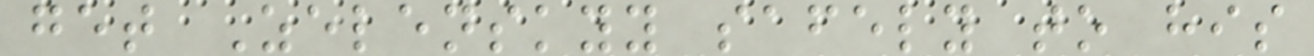get Zelenskyy safely to his
